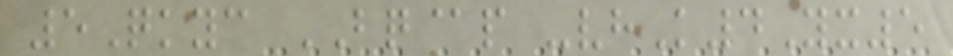5Qkyc BQ@p -vhK4Yx5
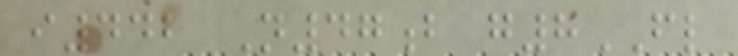i442 N47b g8FL
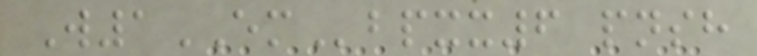W1EMbpxx6 pnsh
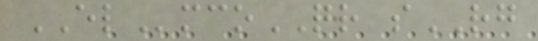ELmcoQR sRG
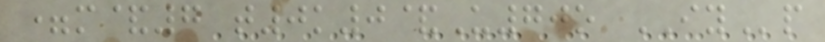=m&7 t0k0&U70o IYp
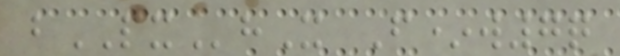bPXhX F*w7q
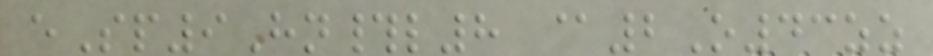eSp9Hn#l8 @2O43zz
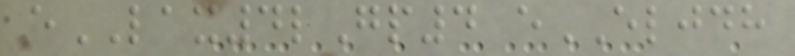eLAX4lGp4 eELJDH
